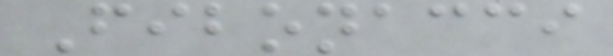Fibonacci
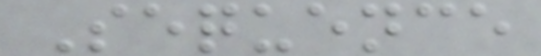Sequence
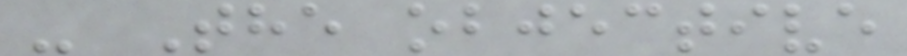- The objective
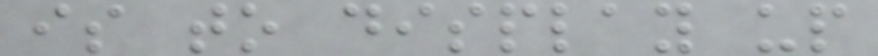is to display up
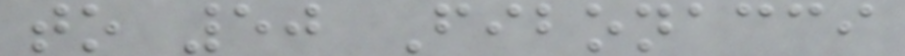to 50 Fibonacci
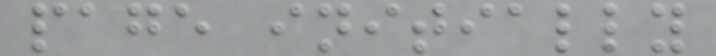page initially
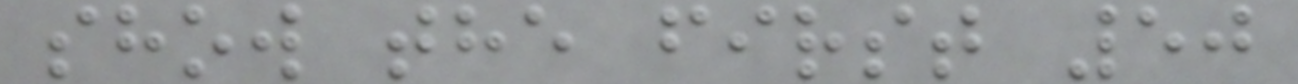show the first 50
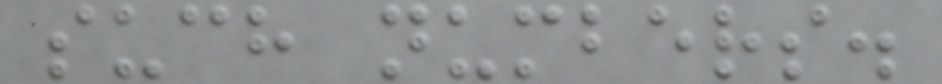such numbers.
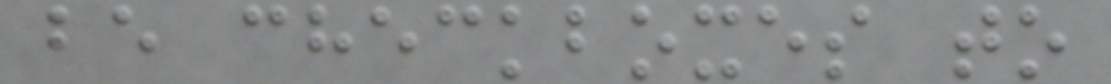be checkboxes to
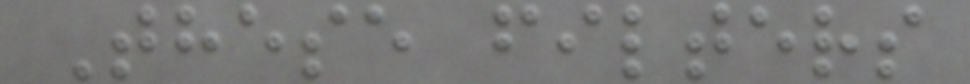These filters
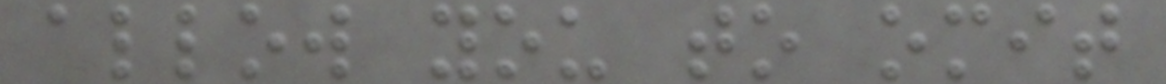allow you to omit
